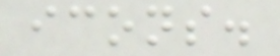icons.
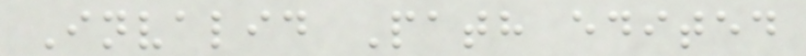Invalid Path edited
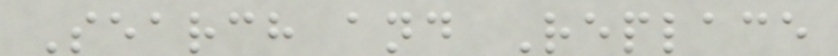Search and Replace
